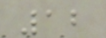12
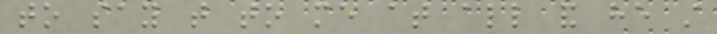to say that to me at all and he still
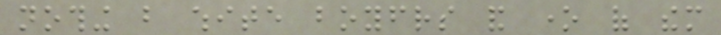nothing but white boyfriends and one of them
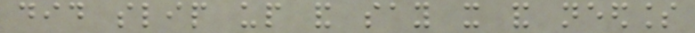did slip up and say it and needless
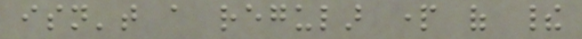isn't a regular part of their
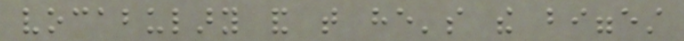vocabulary and that he's the biggest
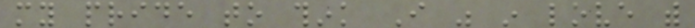my pride to think I was in love with
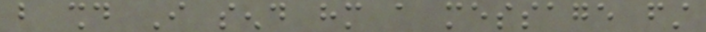but should I send him a message first
